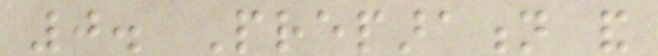0. Preparation and
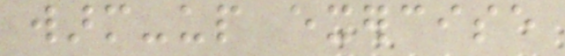warm-up exercise
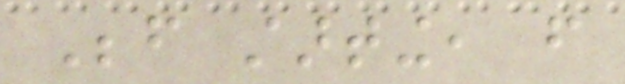Before starting, from
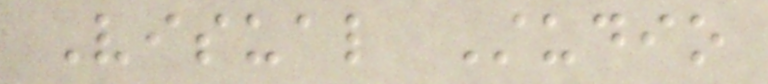Visual Studio
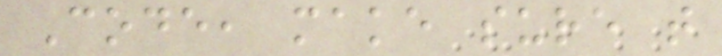Code, make sure that
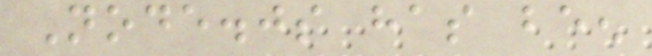Node.js has been
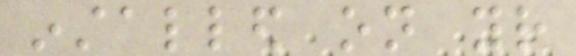installed on your
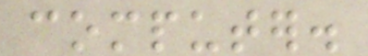computer.
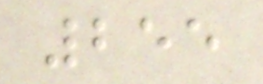255
